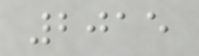2015
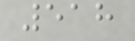518
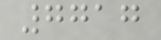7717
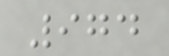974
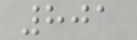801
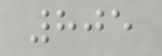805
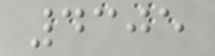4305
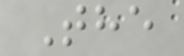The
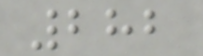282
